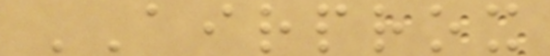AIRPROX
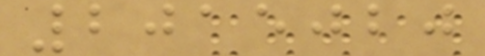2015020
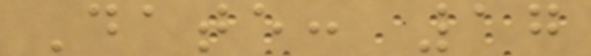Date: 17
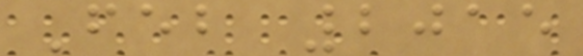Feb 2015
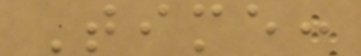Time:
